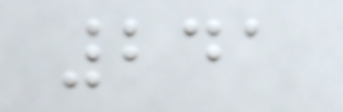241
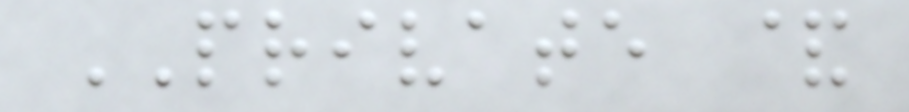PRIVATE &
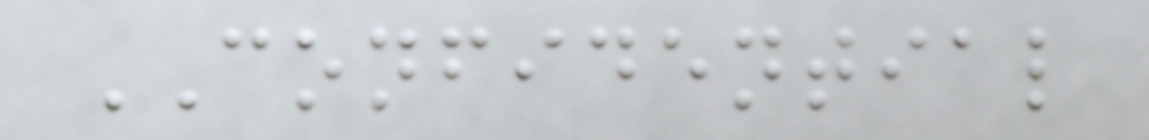CONFIDENTIAL
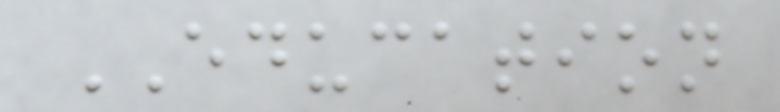EDUCATION
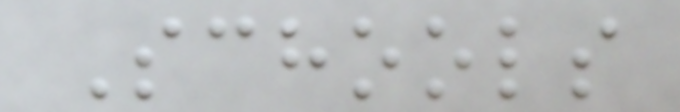Schools
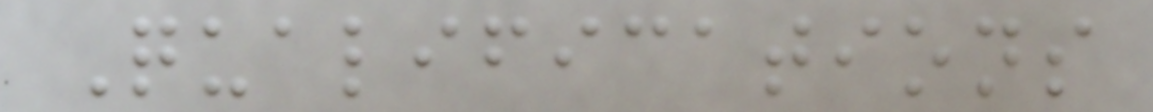Qualifications
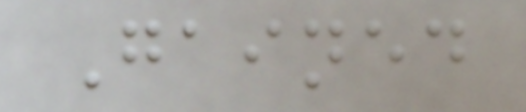Gained
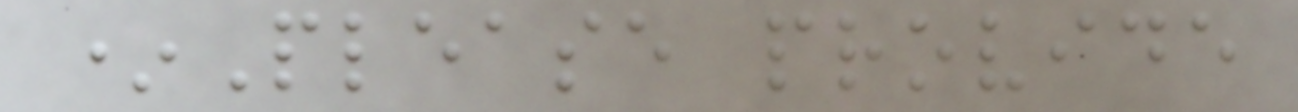*Please provide
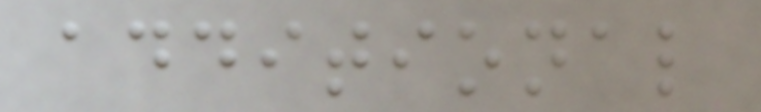additional
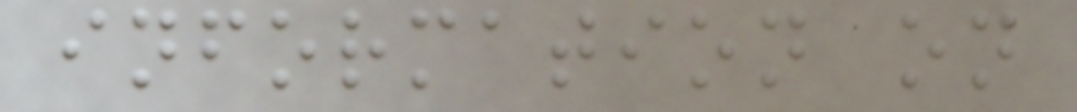information on
